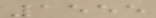1555
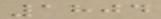1804
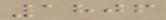1806
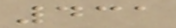431
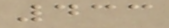433
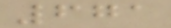671
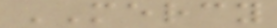MERCY
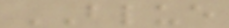BLUE
